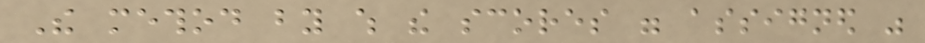The method by which the scores were assigned was
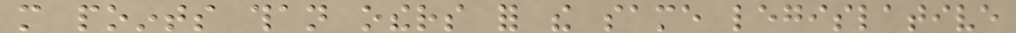more points than others for the same legislative
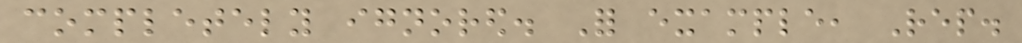completely ignored. For example, Rep.
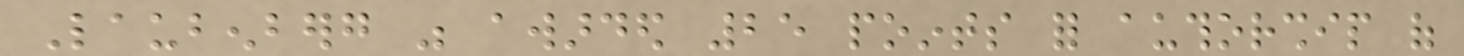Laubenberg was awarded 25 points for authorship of
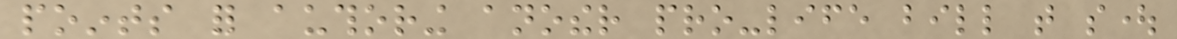points for authoring another pro-life bill that sought
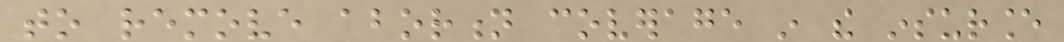to remove abortion coverage in the insurance
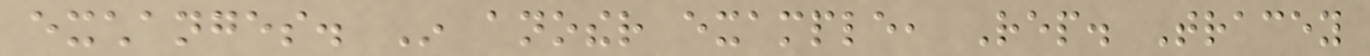exchanges. In another example, Rep. Tracey
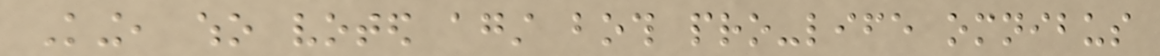King, who voted against both pro-life omnibus
